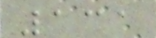131
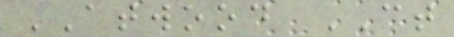ATWOOD CT
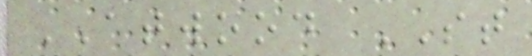ATWOOD ST
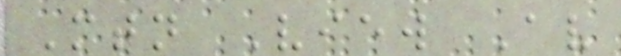Mtn View Av
